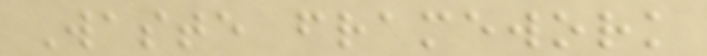Waste framework
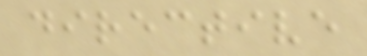directive
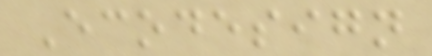Ecodesign
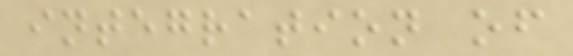integration of
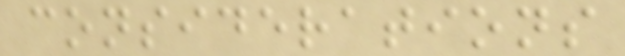considerations
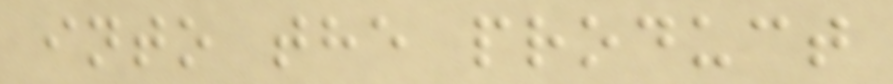into the product
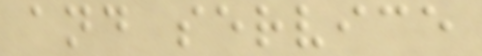and service
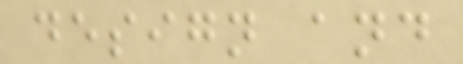design and
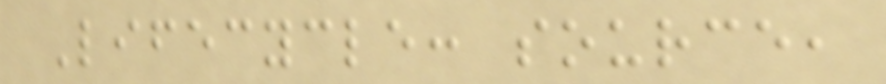Lifecycle: source,
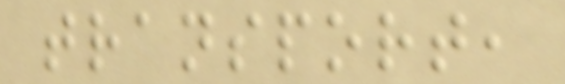transport,
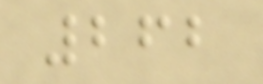262
